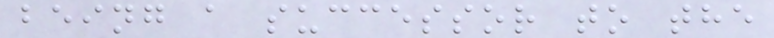being a successor to the
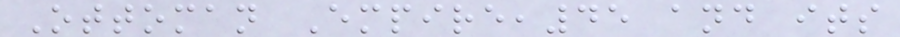Ottoman Empire,45 and its
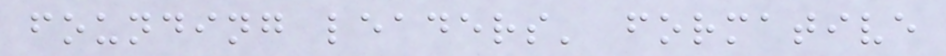founding leaders' formative
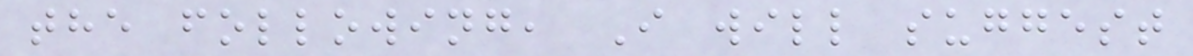the following, I will suggest
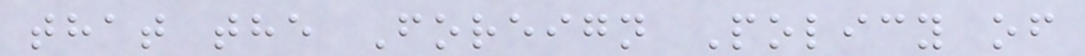that the Foreign Policy of
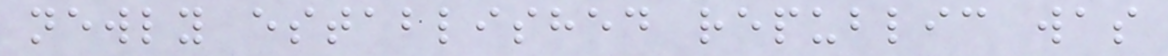newly established republic was
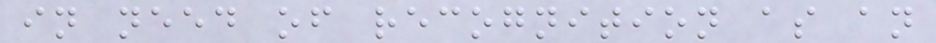in need of recognition as an
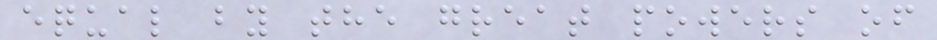equal by the great powers of
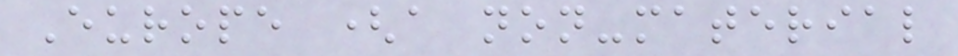Europe (a non-material
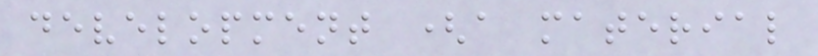development (a material
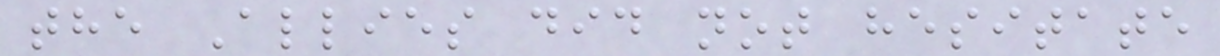the Allies did not hesitate
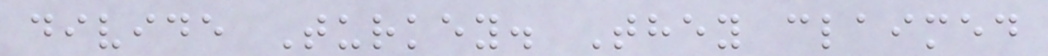divide Turkey. They claimed
